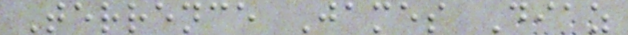Terrence James Diaz
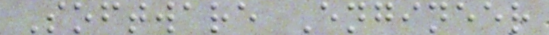Software Engineer
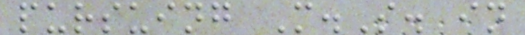pursuing M.S. in
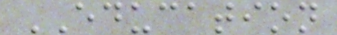EDUCATION
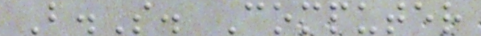B.S. Computer
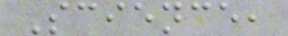Science,
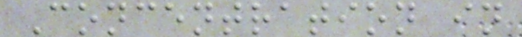Concentration in
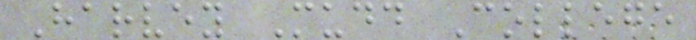Harvey Mudd College
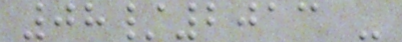08/2013 -
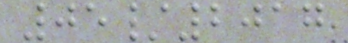05/2017
